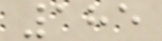185
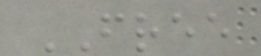FREE
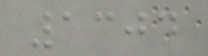1304
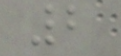2
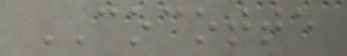COCOTTE
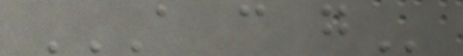A C G
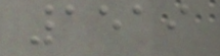1519
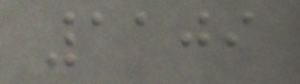1109
